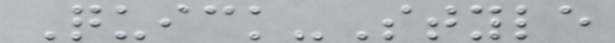Quick-Style
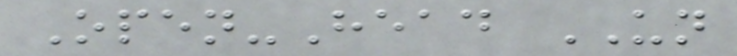Open-Head UN
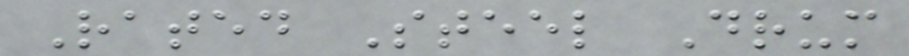Rated Steel Drum
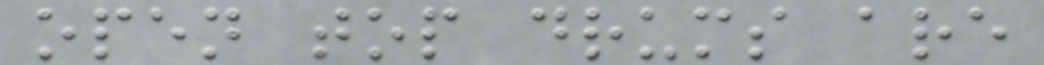open top drums are
